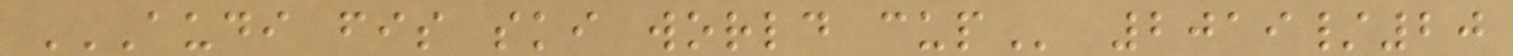AUDI FIS SKI WORLD CUP 2019/20
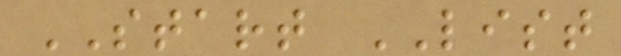START LIST
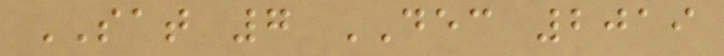SAT 7 DEC 2019
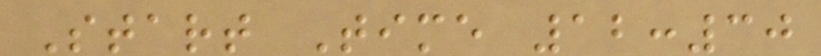Start Time 12:30
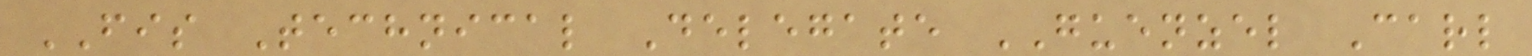FIS Technical Delegate GUENZEL Carl
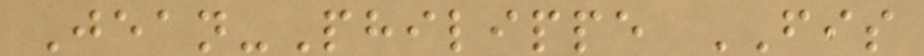Jean-Philippe FIS
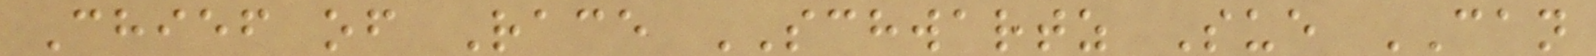Chief of Race SCHWARTZ Sue CAN
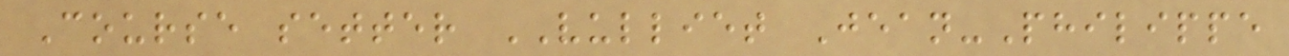Course setter VULLIET Jean-Philippe
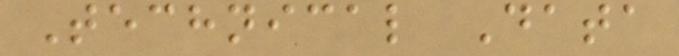Technical Data
